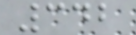342
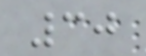30
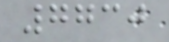7730
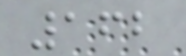162
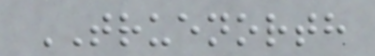TRUENORTH
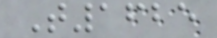T1625
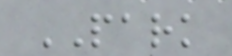PARK
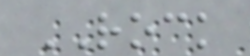ROCK
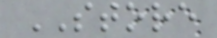STORE
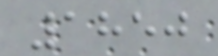1850
